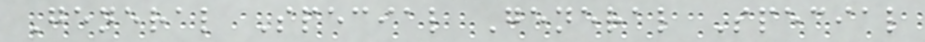General Special General Special
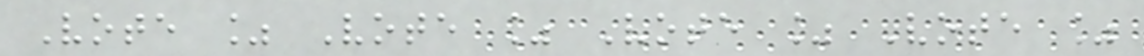Vote % Vote % Vote % Vote %
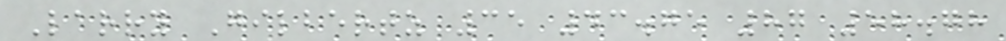Larry Gilbertz 35 43.75 87 58.78
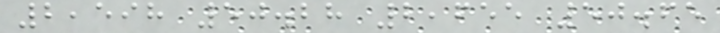2,598 50.28 2,655 50.65
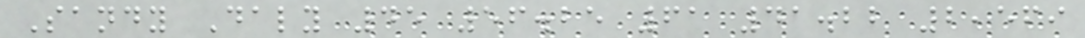Sandy Daly 45 56.25 61 41.22 2,569
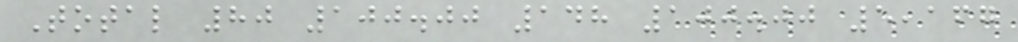Total 80 100.00 148 100.00 5,167
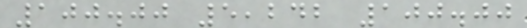100.00 5,242 100.00
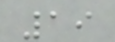19
